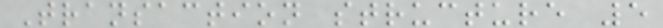Transaction structure 5
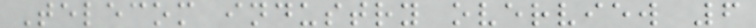Telecom industry overview 6
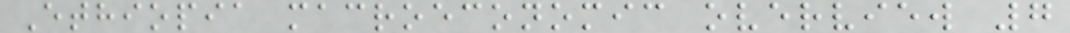Ethiopia macroeconomic overview 7
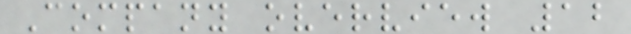Company overview 12
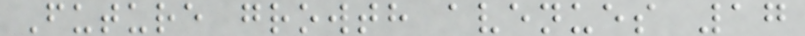Future growth avenues 17
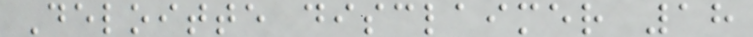Deloitte disclaimer 18
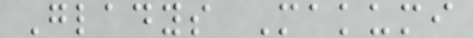Gladys Makumi
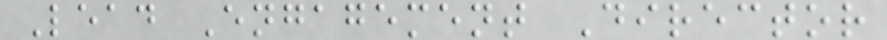Lead Engagement Director
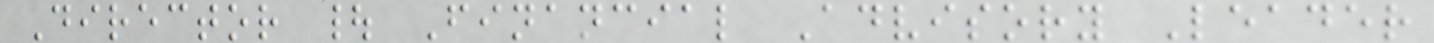Director | Financial Advisory Leader
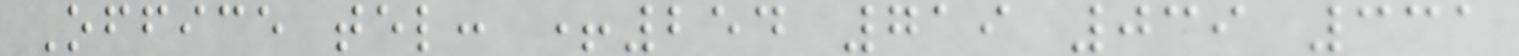Office tel: +254 719 039 331
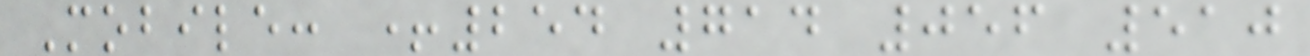Mobile: +254 714 056 510
